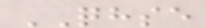QHSE
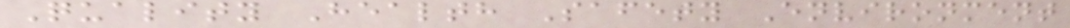Quality Health Safety Environment
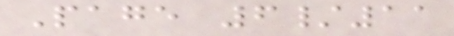Page 6/11
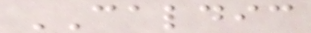CALDIC
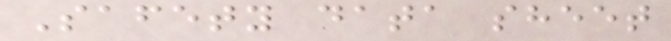Safety data sheet
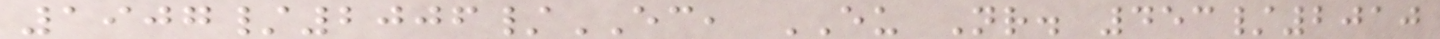1907/2006/EC, EU Nr. 453/2010
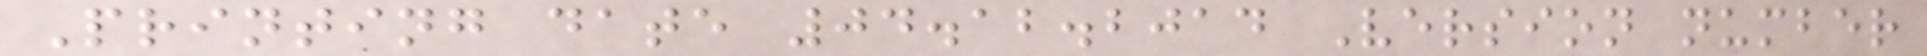Printing date 04.12.2014 Version number
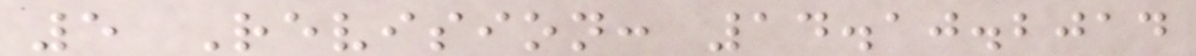5 Revision: 14.10.2014
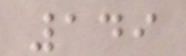149
